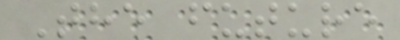The future
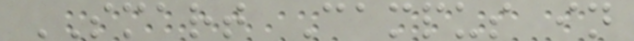SMART Campus in
